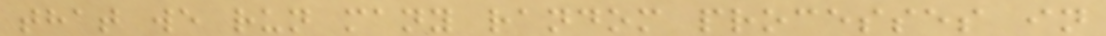that we run many random processes in
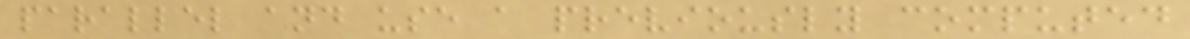parallel and use a previously computed
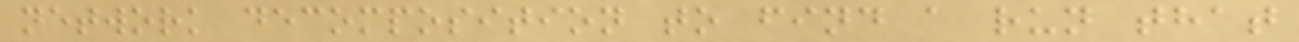network decomposition to find a run that
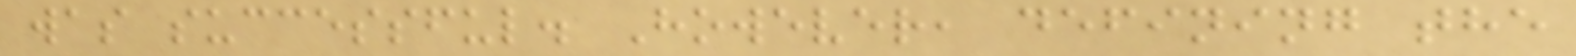was successful. However, defining the
